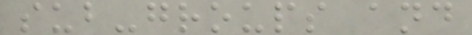sub-groups and
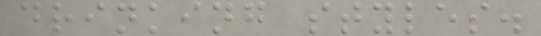drinking styles.
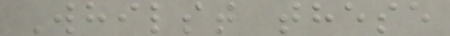Whilst these
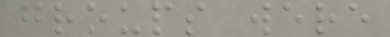groups were
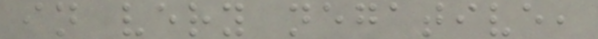in very negative,
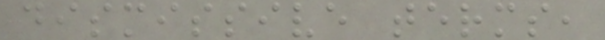dismissive terms,
